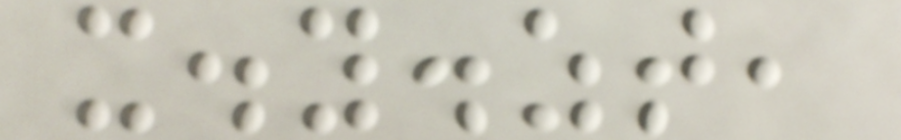x.y.zt,
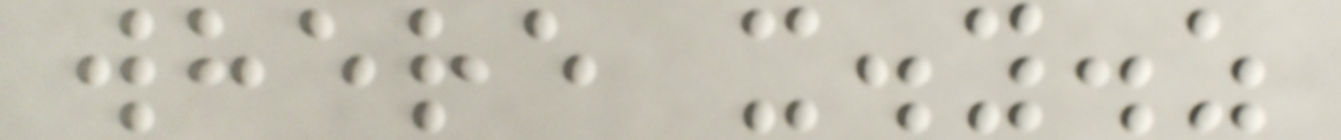where x.y.z
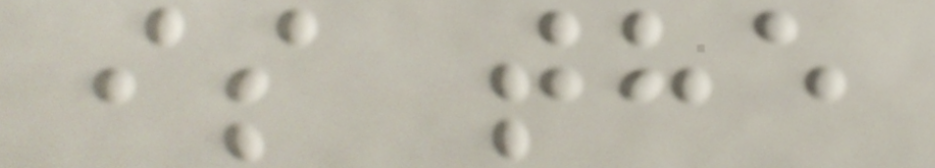is the
